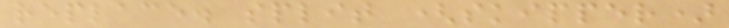replace. split (skipper)
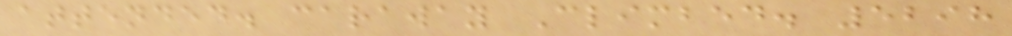attended. caraway Climbed. 5298
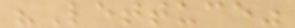"Lettuce"
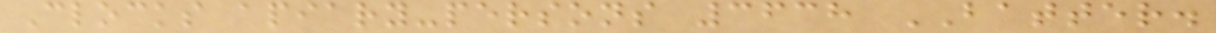Clocks apiary-persons 3638 BATTER.
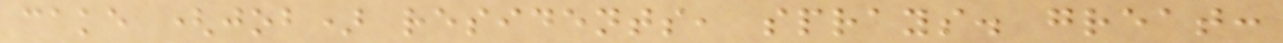cake (job) residents, sprays. great:
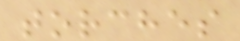torches
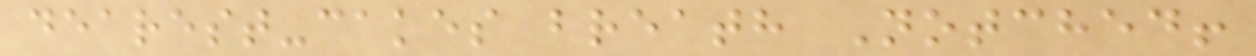dearest-cakes breath Notched!
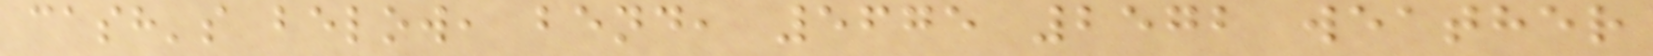cash's below, bend, 5675 2572 weather
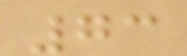73
